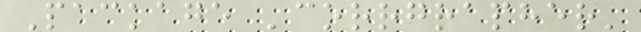Package 'corrgrapher'
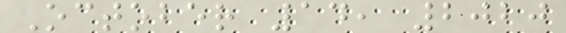October 14, 2020
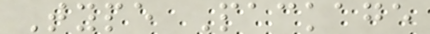Type Package
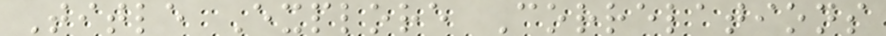Title Explore Correlations
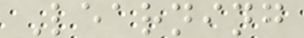Learning
